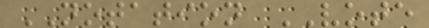NOTATION VOTE
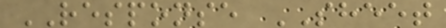RESPONSE SHEET
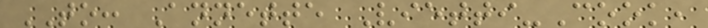TO: Annette Vietti-Cook,
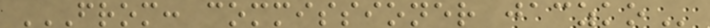FROM: COMMISSIONER JACZKO
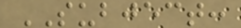SUBJECT:
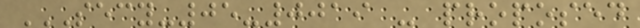SECY-05-0019 - PROPOSED
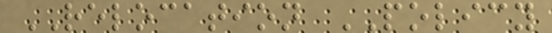RELOCATION POLICY
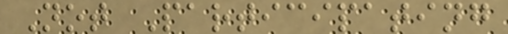Not Participating
